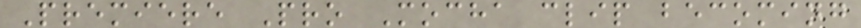Premiere Pro Mocha clip becoming
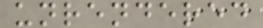unrendered
